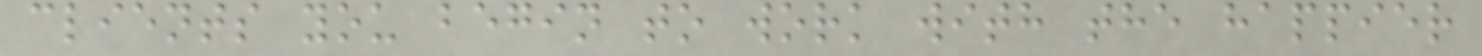clients you begin to work with the happier
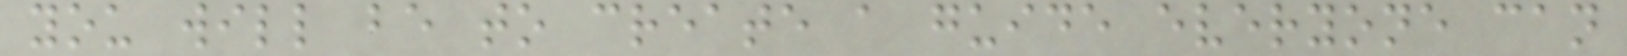you will be to create a guide everyone can
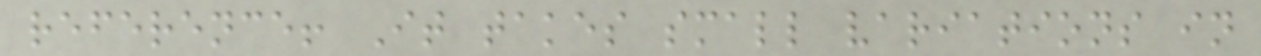reference! It takes small variations in
